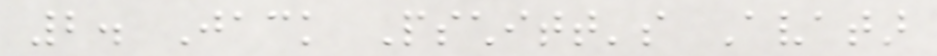2. Jack Pschitt's Avatar
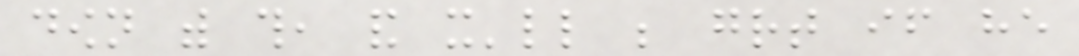down with this, and it'll be great if he
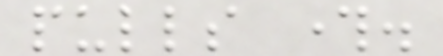pulls through.
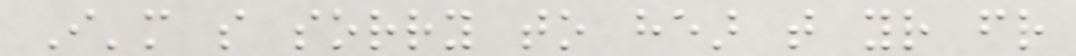I'm so sorry to hear that your friend
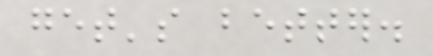get's better.
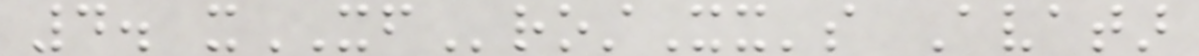4. xXFrostXx's Avatar
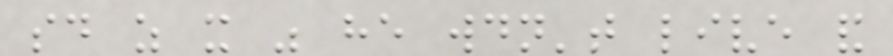said as it was he wouldn't live and
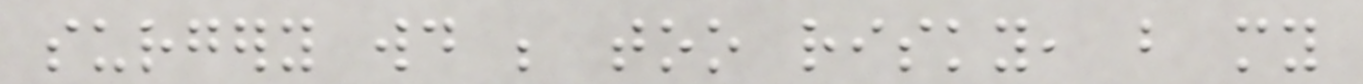surgery would be too risky, but my
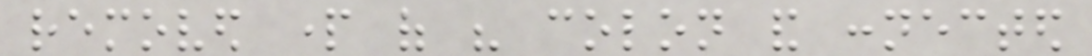removed part of his colon and connected
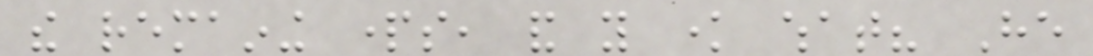the remaining parts, and you know what? He
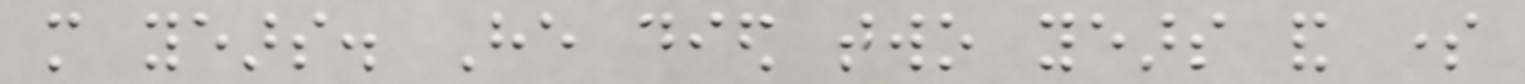more years. He died two years and some
